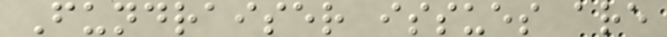Fundraiser issues are
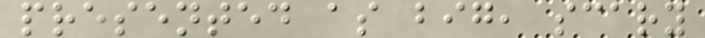presented as big, scary
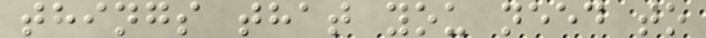things that you need to
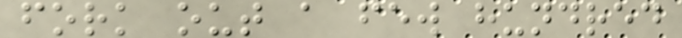fork out a few hundred
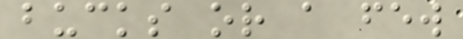bucks or a few
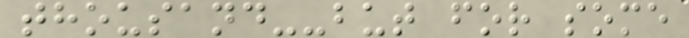thousand--but for some
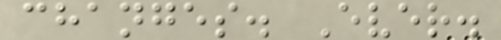changes. Ever.
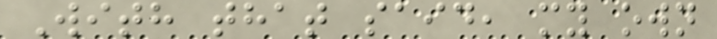With that said, my own
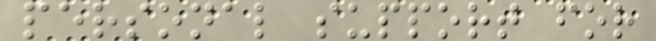personal support for
